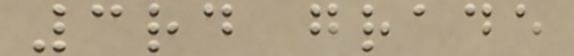3rd grade
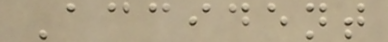Accident
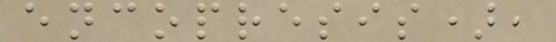encopresis),
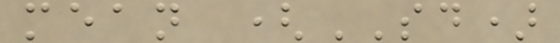mean (SD)
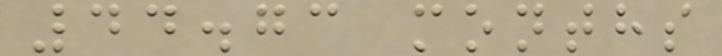44.73 months
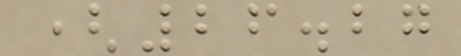(26.27
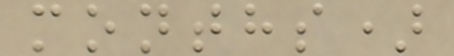months)
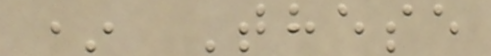* These
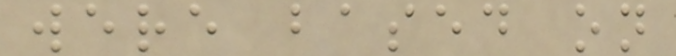were based on
